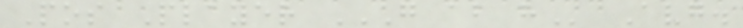Pos Player G AB H Avg.
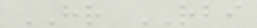HR RBI
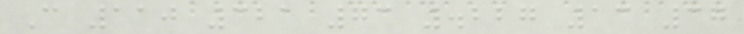C 110 321 73 .227 13 37
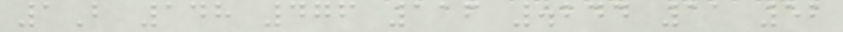1B 148 476 116 .244 11 52
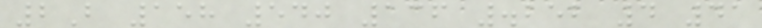2B 158 540 136 .252 4 41
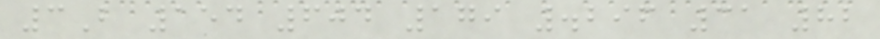3B 154 604 179 .296 31 82
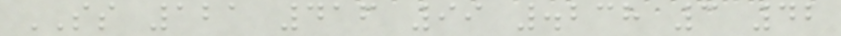SS 121 416 99 .238 3 42
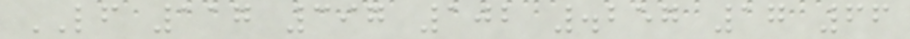LF 117 397 102 .257 17 66
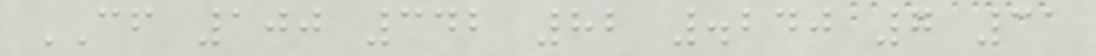CF 100 342 82 .240 7 31
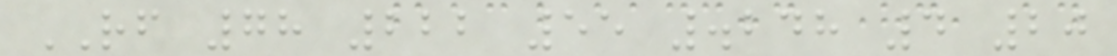RF 78 222 55 .248 4 20
